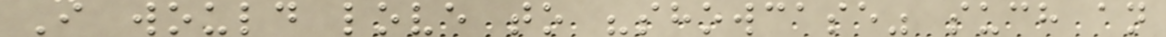I would love to "showcase" such an
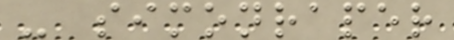- simonraper
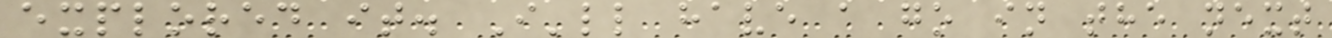explored it. I'll have a go in the next
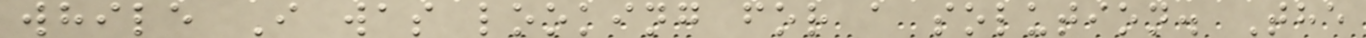while I was looking for a solution. The
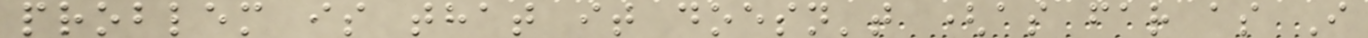problem is that it doesn't (as far as I
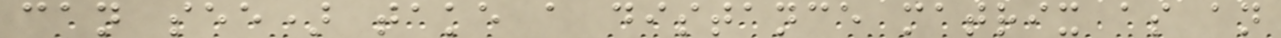can see) take a distance matrix as an
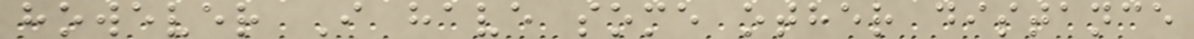however I have some other distance
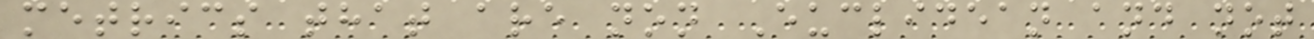metrics that are non Euclidean and not
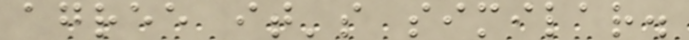agree it's similar.
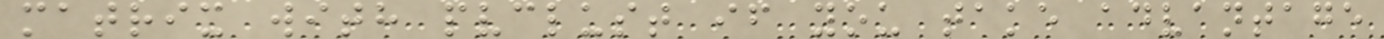matrix with pvclust if you take advantage
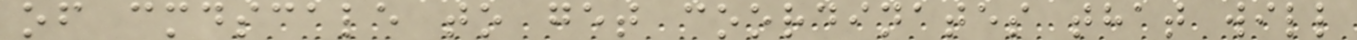of cmdscale to get coordinates that will
